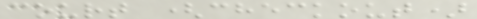court (checkout)
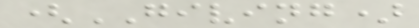(GIVING)
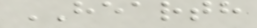HEARTH
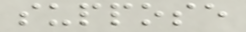suppose
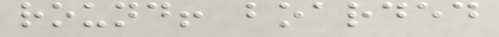round! boarded
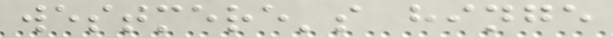westmere's hinge
